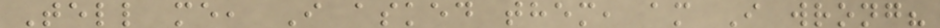Tell me, I asked them, am I wrong?
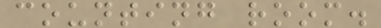counting room.
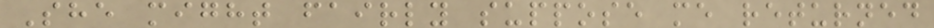She might fairly suppose me returned
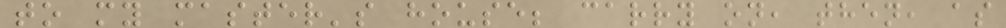to my master's house; carry on, then, as
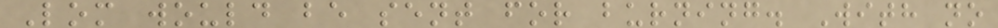Lom would be sent for burning. With no
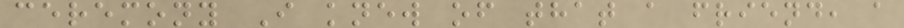ceremony I knew of that a friend, a
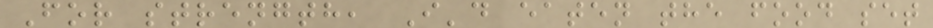For strength, I'd eaten the food set
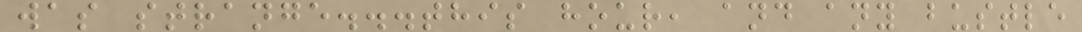was strange...this hour, and any bustle
